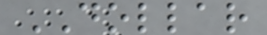DOLLAR
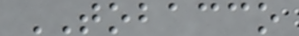TOBACCO
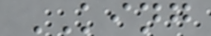KING
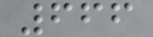666
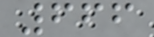666
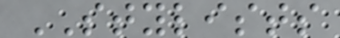STYLISTS
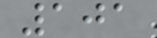101
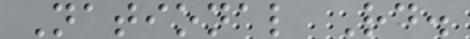National Rd.
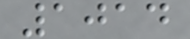1014
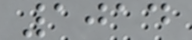1014
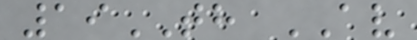19TH AV
